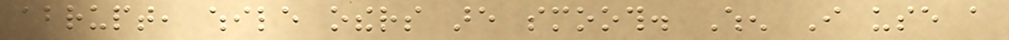abrupt, while others are smooth. When I use a
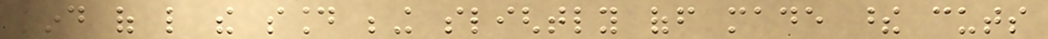kind of like the sound being slightly off made these cuts
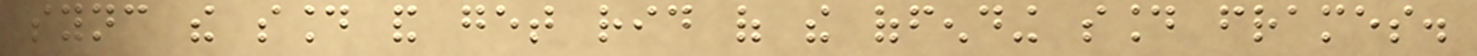sync the sound and get rid of the offending sound frames.
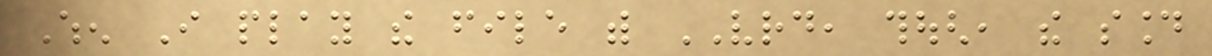When I play the file with VRD, though, the sound
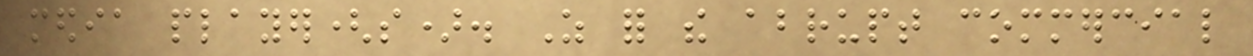media player(s). As for the abrupt commercial
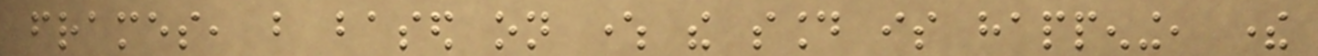frames, but based on where the sound is happening, there
